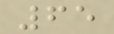65
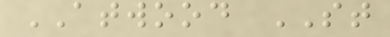ATWOOD ST
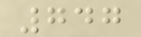747
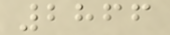2866
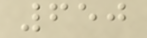650
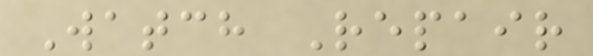Watch Repair
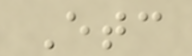Etc
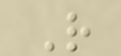R
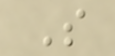S
